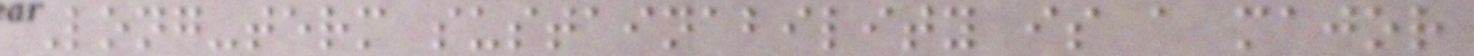Long-term sustainability is a major
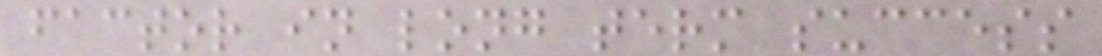factor in long term success
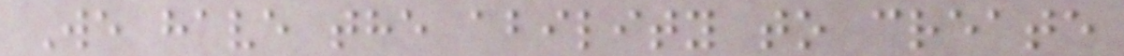We have the ability to create
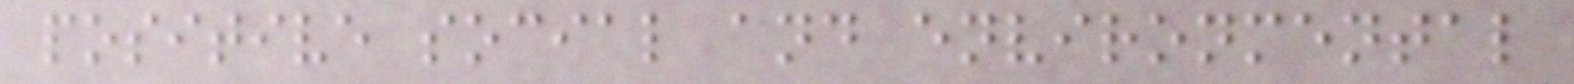positive social and environmental
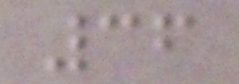36
